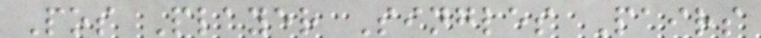Pos Player Singles Pairs
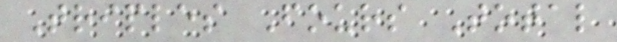Triples Fours Total
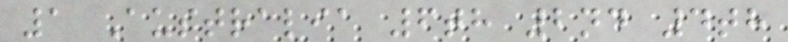1 Australia 6th 2nd 4th
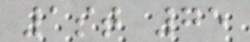1st 75
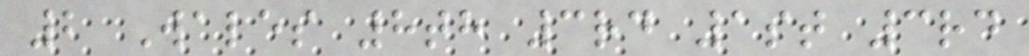2 Wales 8th 3rd 1st 3rd
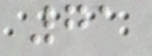71
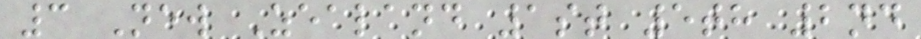3 New Zealand 1st 5th 2nd
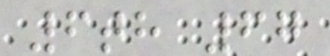6th 67
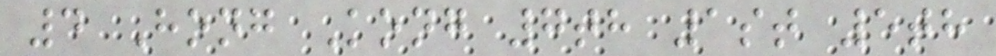4 Hong Kong 7th 1st 5th
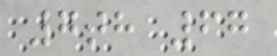7th 67
